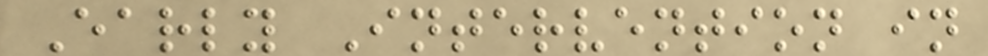Early Intervention in
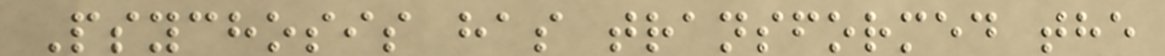Psychosis has transformed the
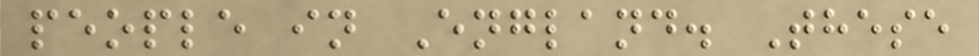people in England. These
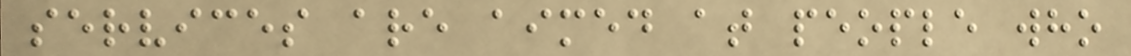services are aimed at people who
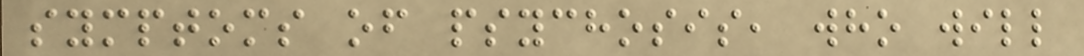symptoms of psychosis, who will
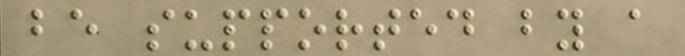be supported by a
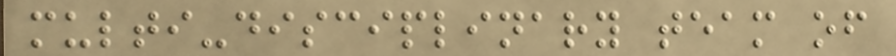multi-disciplinary team of
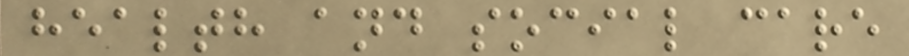health and social care
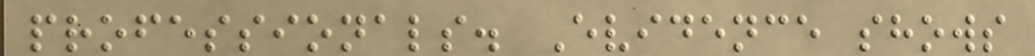professionals. Evidence shows
